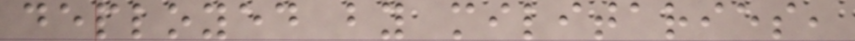deployed by militaries,
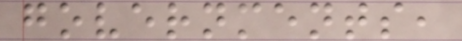governments,
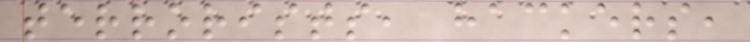terrorists, hackers,
